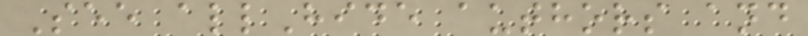See allHide authors and
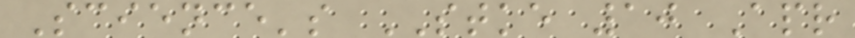Science's STKE 10 Apr
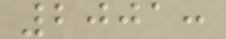2001:
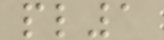pl1
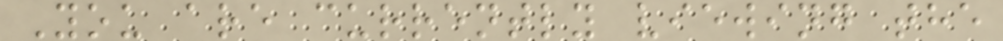You are currently viewing the
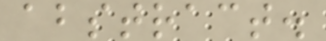abstract.
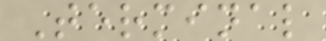Terminal
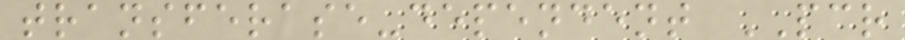transferase-dependent PCR
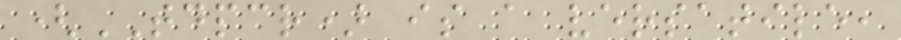(TDPCR) is a versatile,
